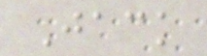Jack
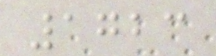1723
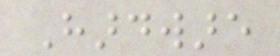Hardware
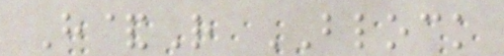H&R BLOCK
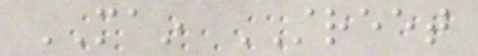MAIN STREET
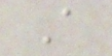A
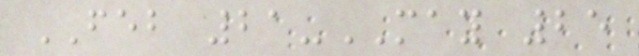FEB 21-MAY 25
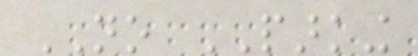NO PARKING
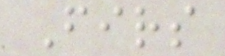Firs
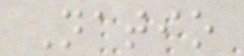Natio
